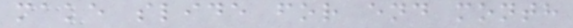make slide for end month
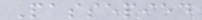Passepied
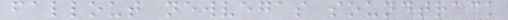fallout newvegas soundtrack
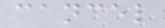cancel
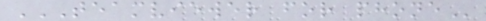TEAMVIEWER FOR PHONE
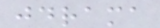jdrama
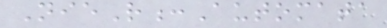NieR:Automata
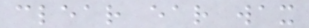clear ear wax
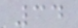34
